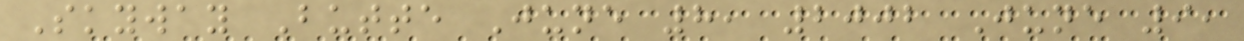Skyway Butte June 8, 2002 June 9,
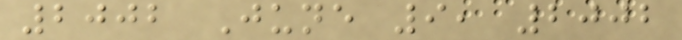2002 June 9, 2002
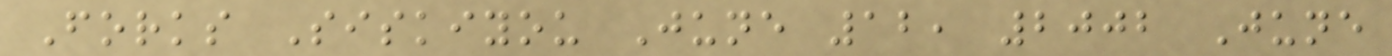Forks Siskiyou June 12, 2002 June
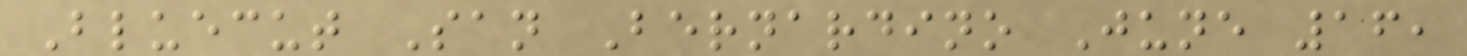Bluecut San Bernardino June 16,
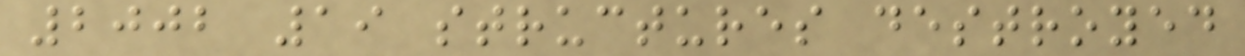2002 19 structures destroyed
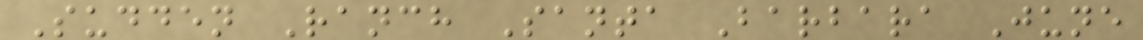Sudden Ranch Santa Barbara June
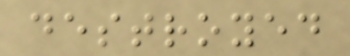destroyed
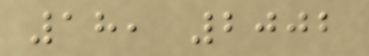18, 2002
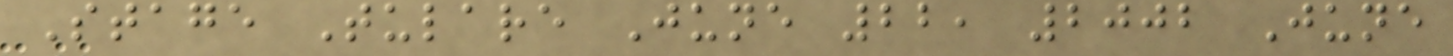Stage Tulare June 22, 2002 June
